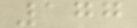177
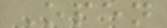Open
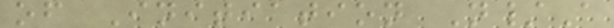of Initiation N/A
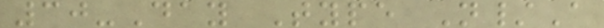30-Day Type N/A
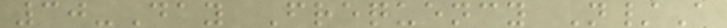30-Day Frequency N/A
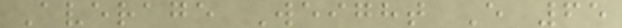Average Weight E 65
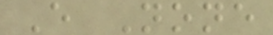E None
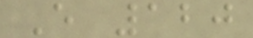E 120
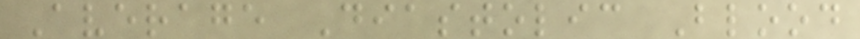Average Diastolic Blood
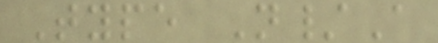Type N/A
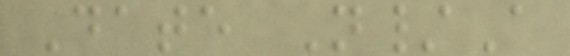Date N/A
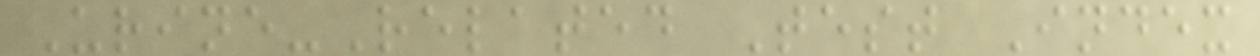Urine-Related Test Index
